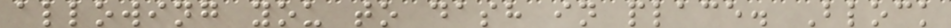allowing you to dash in place. Block
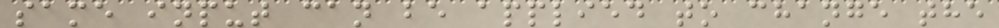same input can be applied to change the
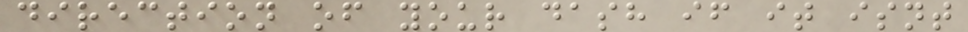direction of your dash if it isnt
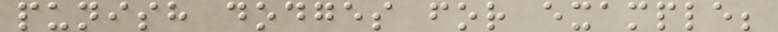punish dodges for example;
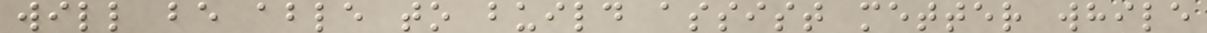will be able to build assist metter while
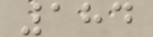184
